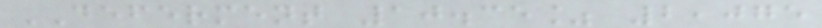DEFERMENT 10.35% 2,075
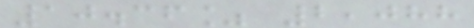10.36% 2,088
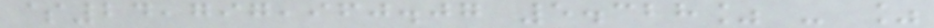$24,797,960.07 5.328% - %
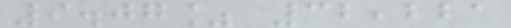9.07% 32,221
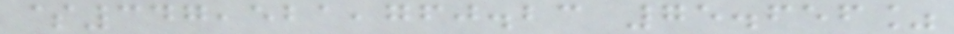$347,521,760.23 75.656%
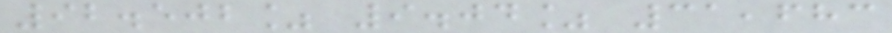92.502% 9.04% 31,683
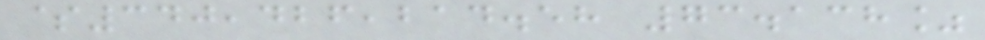$340,426,214.58 73.138%
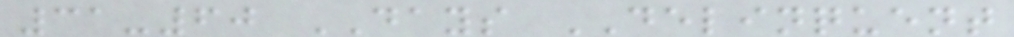31-60 DAYS DELINQUENT
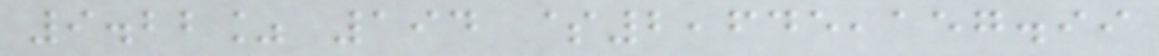9.22% 194 $2,645,157.99
